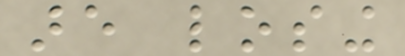are losing
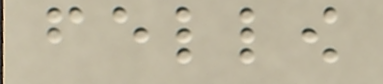fellow
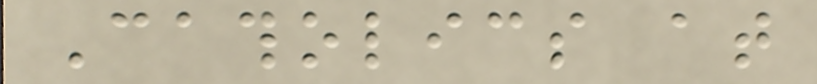Catholics at
